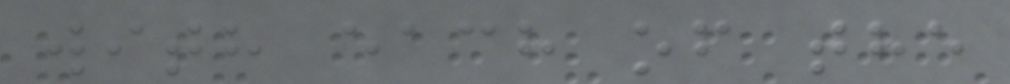with each of the
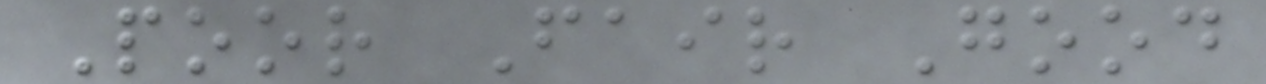Poor Fair Good
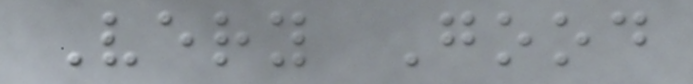Very Good
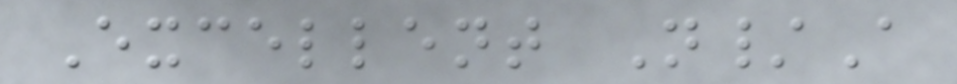Excellent N/A
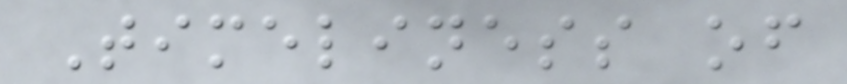Timeliness of
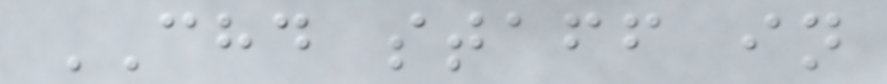CHD staff in
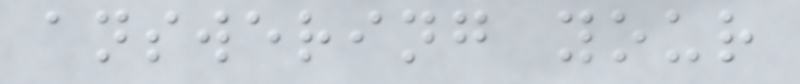answering your
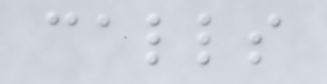calls
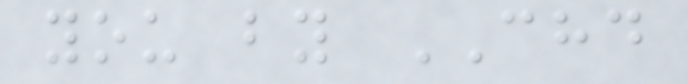you by CHD
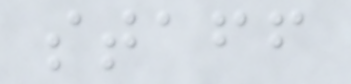staff
